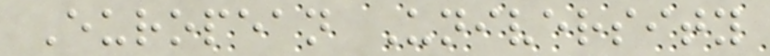European University
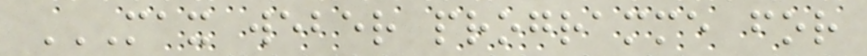MAX WEBER PROGRAMME FOR
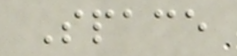Space
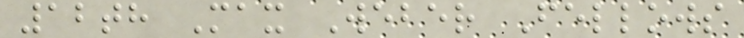12th Max Weber Fellows
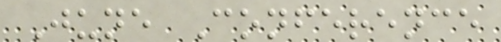June Conference
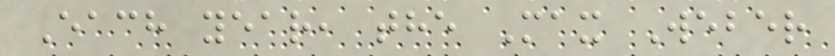Each year, the Max Weber
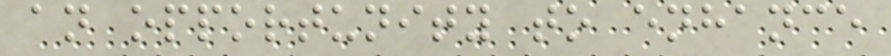an opportunity to enhance
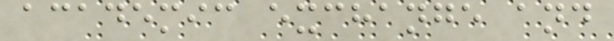academic exchange and
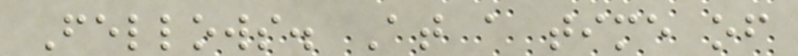Fellows. At a time of
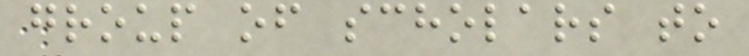group of scholars to
